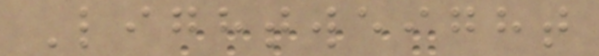Lightweight
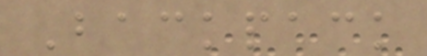Backpack
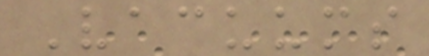Vacuums
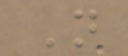N
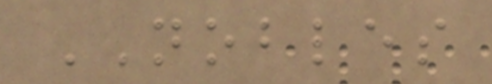NOBLES
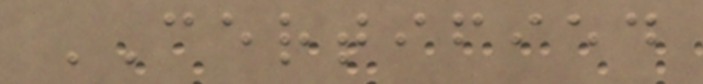CERTIFIED
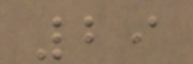29
